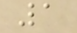1
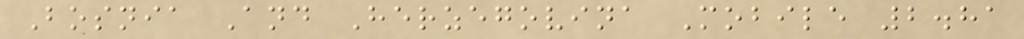Bosnia And Herzegovina Mobile 2.81
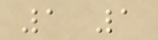1 1
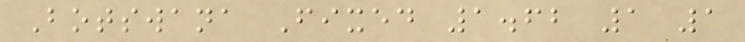Botswana Fixed 1.62 1 1
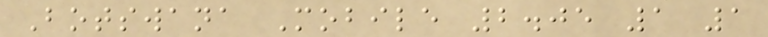Botswana Mobile 2.05 1 1
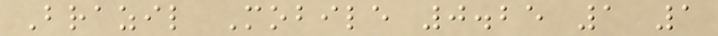Brazil Mobile 0.25 1 1
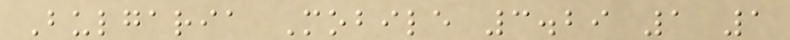Bulgaria Mobile 3.29 1 1
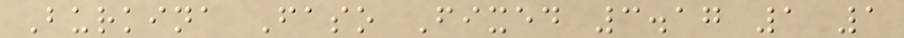Burkina Faso Fixed 3.17 1 1
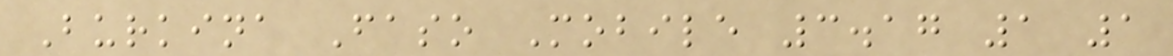Burkina Faso Mobile 3.17 1 1
